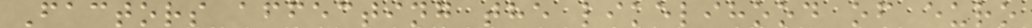Factors affecting the likelihood of euro
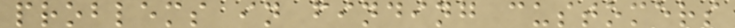problems in finding customers
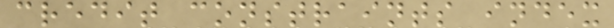credit constraints index
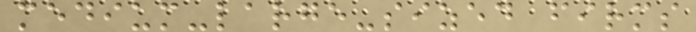medium-large-sized firms
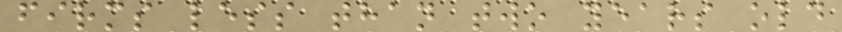firms less than two years old
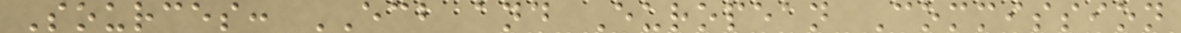Sources: ECB and European Commission
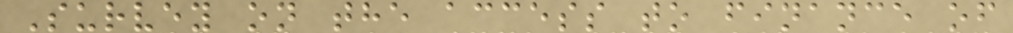Survey on the access to finance of
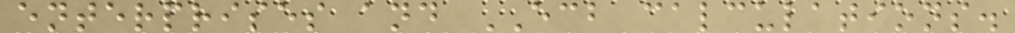enterprises and ECB calculations.
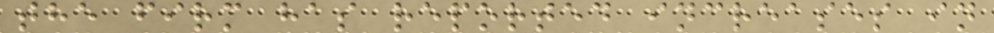the firm has reported increases in
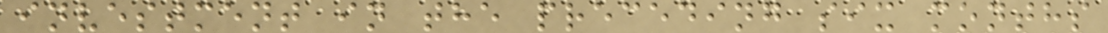investment in the preceding six months
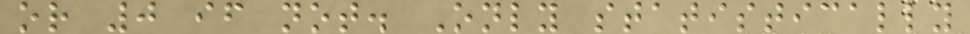or 0 if not. Only statistically
